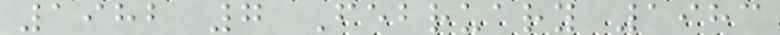1982 7 February 1983
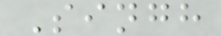Singh
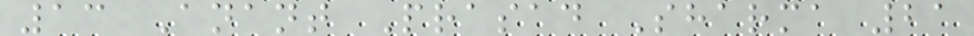13 Anant Prasad Sharma 21
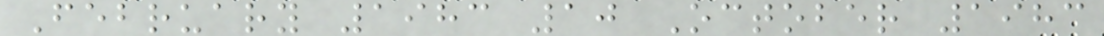February 1983 10 October 1983
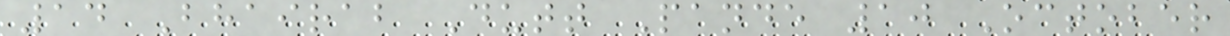14 Bhairab Dutt Pande 10 October
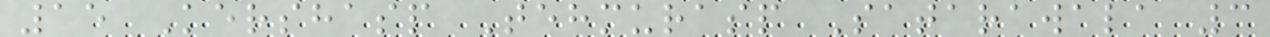15 Kershasp Tehmurasp Satarawala 3
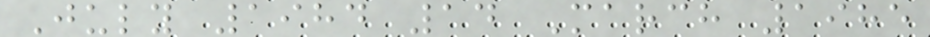July 1984 14 March 1985
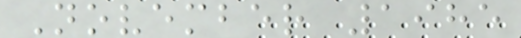November 1985
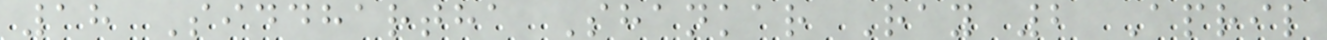18 Siddhartha Shankar Ray 2 April
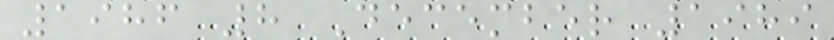1986 8 December 1989
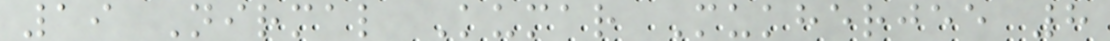19 Nirmal Kumar Mukherjee 8
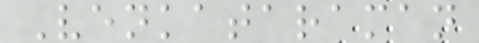Venkataraman
